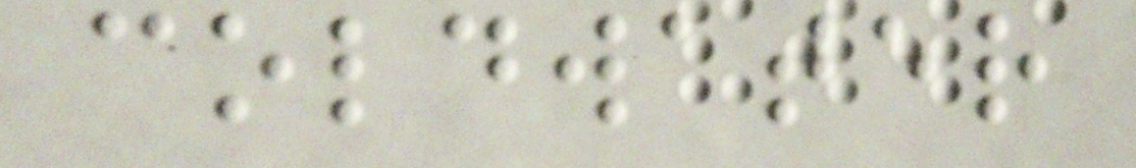coldwater
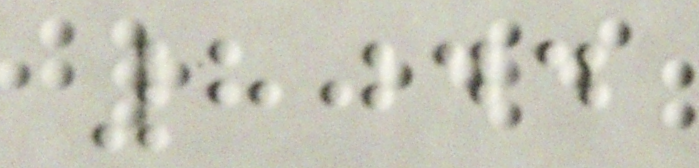8044
